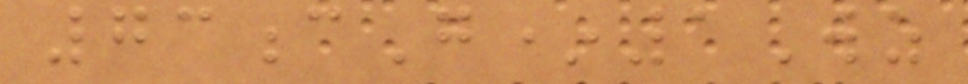73cG*1Wz
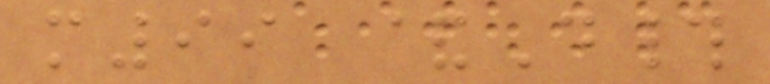m99 &D#
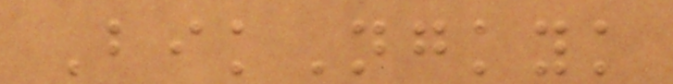BikNgkyk
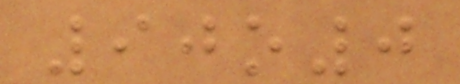90o0
